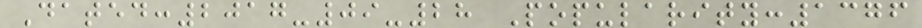Dated:2017-09-28 Popularity:1376
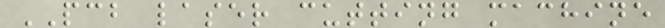PCB laser cutting machine
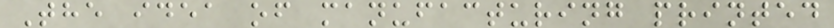The idea of manufacturing printed
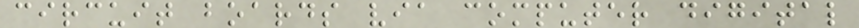circuit boards via computer digital
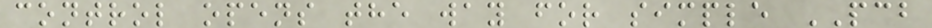control opens the way for simple PCB
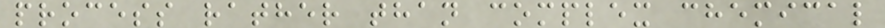process rather than complex chemical
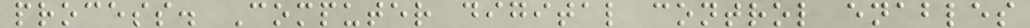process. Computer digital control enables
